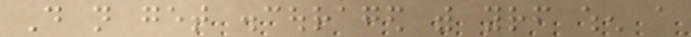Do not get discouraged with yourself when a
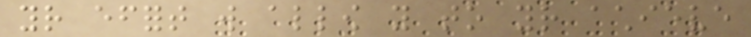your effort will allow you to your achieve
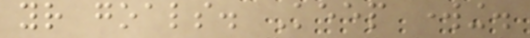your goals. Keep working.
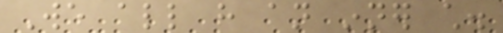We all have an inner child.
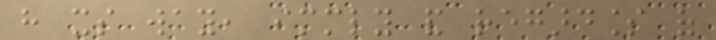have its way, immediately and regardless of
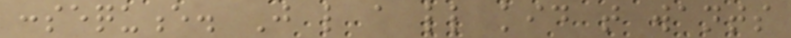consequence. Just like a little kid that wants
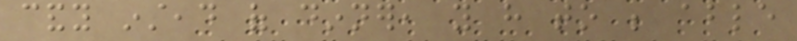candy instead of dinner, you have to be able
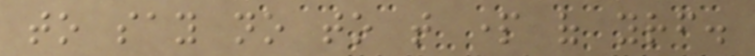to say no to that part of yourself.
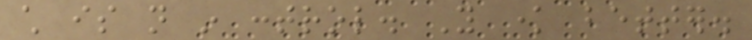child is not in control. You know better.
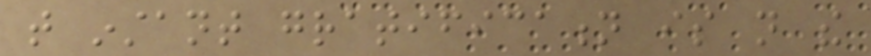that instant gratification is not the
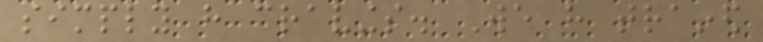simply have cravings. We have trained
